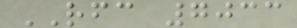RFC 7033
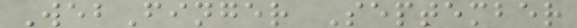WebFinger September
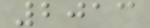2013
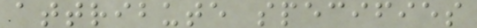attribute specifies
